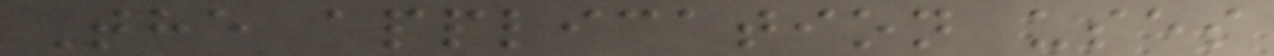The application uses
